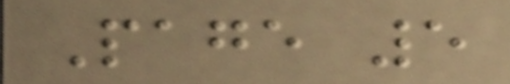Page 5
